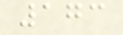173
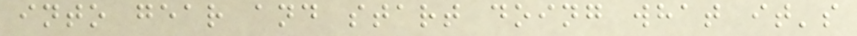into gear and start doing what it's
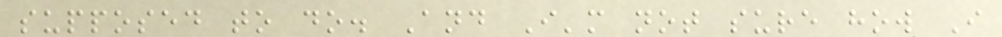supposed to do. And I'm not sure how I
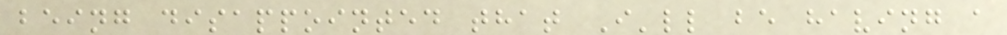being disappointed that I'll be having a
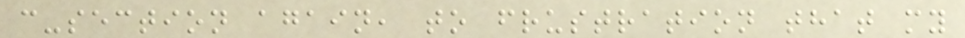c-section again, to frustration that my
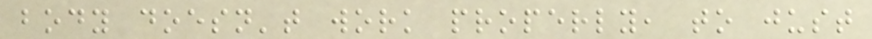body doesn't work properly, to just
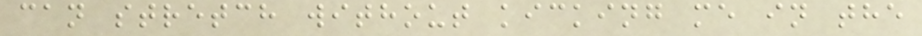can stretch without kicking me in the
